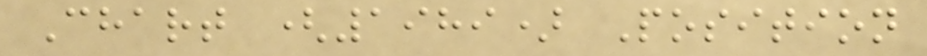Chart (1989) Position
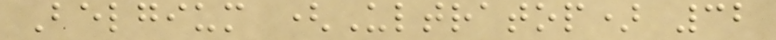Belgium (Ultratop) 32
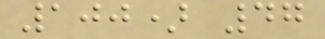100) 47
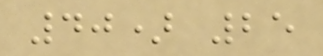40) 25
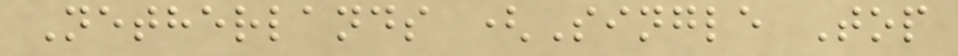Netherlands (Single Top
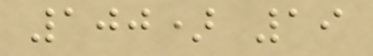100) 19
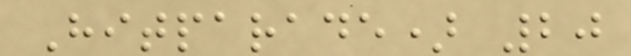Hitparade) 20
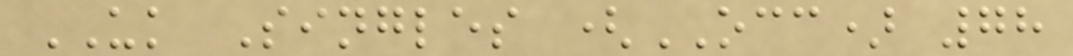UK Singles (OCC) 78
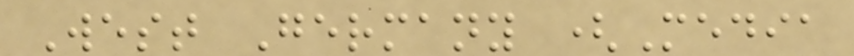West Germany (Media
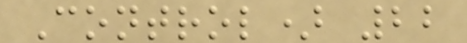Control) 22
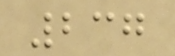237
